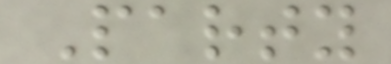Party
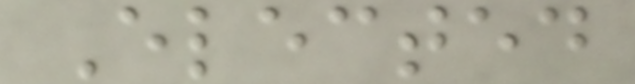Elected
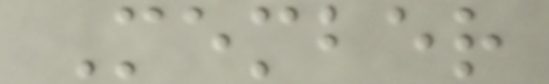Member
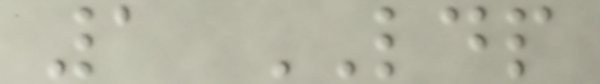1 LDP
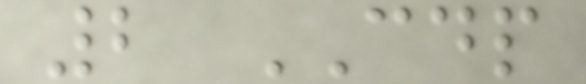2 CDP
